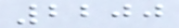2200
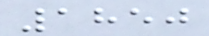1850
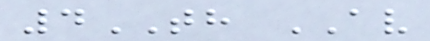4TH AV
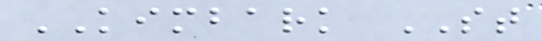KIMBARK ST
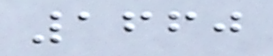1660
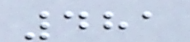481
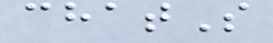chatS
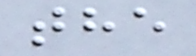the
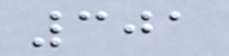301
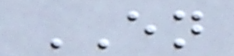EN
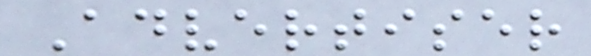Advertiser
